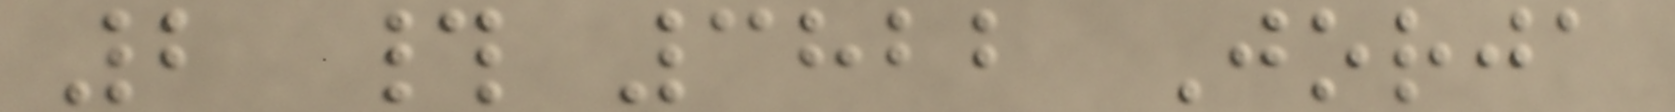2 # 3822 Jorja
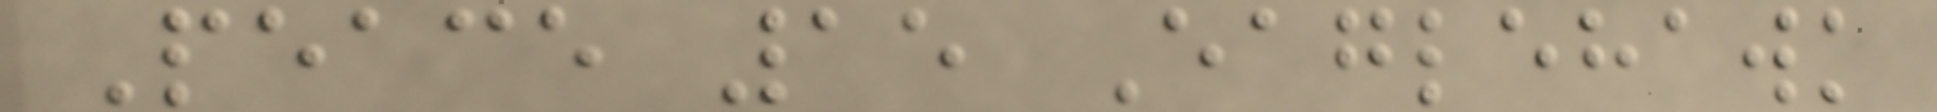Peace 15 Eaglehawk
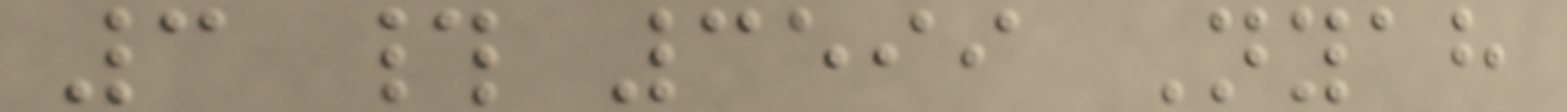3 # 3599 Nyah
